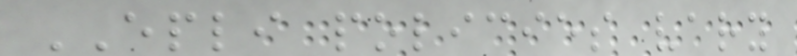EPLI policies vary
